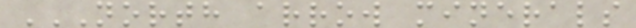NORTH ARROW MINERALS
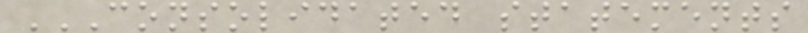CONSOLIDATED STATEMENTS
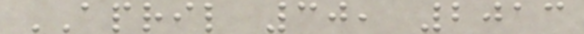APRIL 30, 2013
